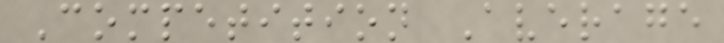Competition Average
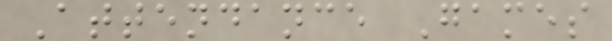Attendance Games
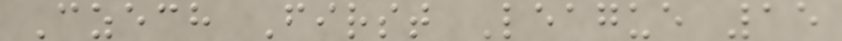Czech First League 15
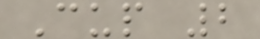Cup 2
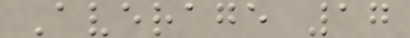Average 17
